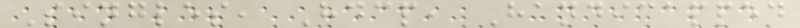Singles, Hdcp, Handicapped
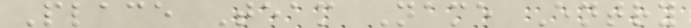Place Team Name Entry
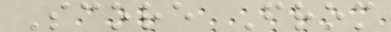Score From
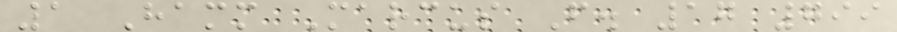1 Hamm Marcus F. 17 799
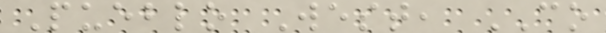Pueblo West, CO
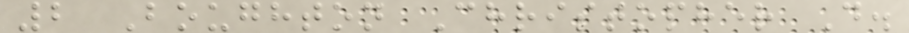2 Boughton Christopher D.
